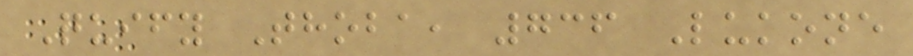Quify Thoba, 736 Lukone
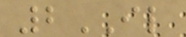2IL
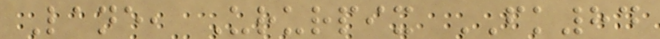Lane, Ururpix FK84
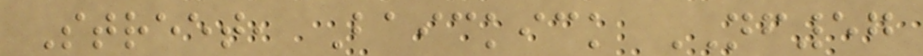Street, Baickick NF57
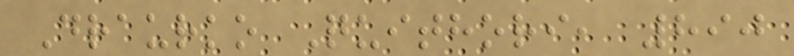Draurko Quithori, 890
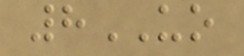8UO
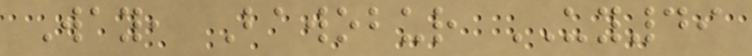Way, Bawobur UY49
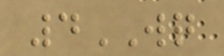4WQ
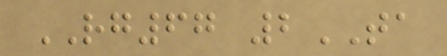RG67 2TA
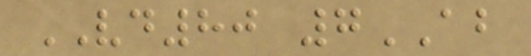VD80 7AB
